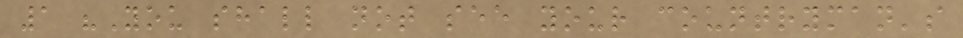1 "You shall not see your countryman's
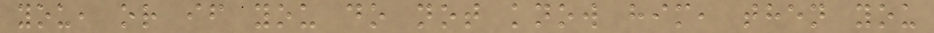you, or if you do not know him, then you
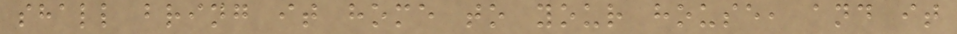shall bring it home to your house, and it
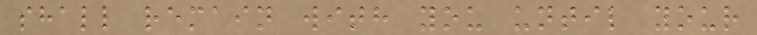shall remain with you until your
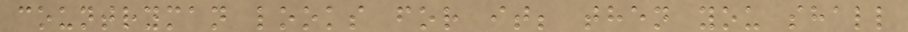countryman looks for it; then you shall
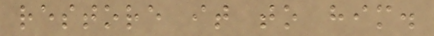restore it to him.
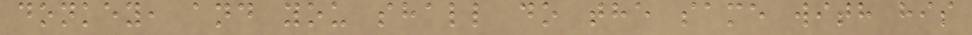donkey, and you shall do the same with his
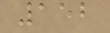152
